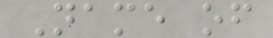Name of
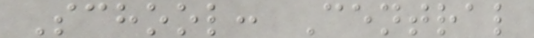School: Central
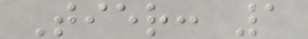Tier: 1
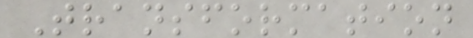Transformation
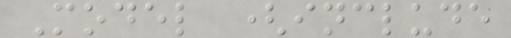Model (include
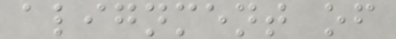alignment of
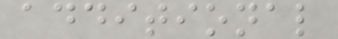additional
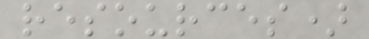resources)
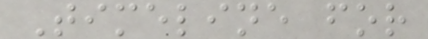Timeline for
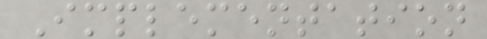Implementation
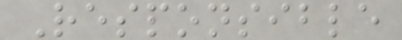Responsible
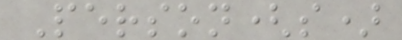Person(s)
